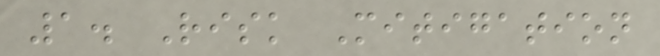1. Risk Mitigation
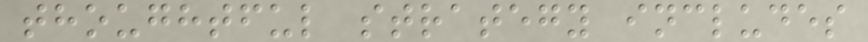thoughtful strategy includes
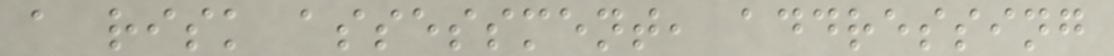a risk assessment, addressing
